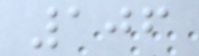106
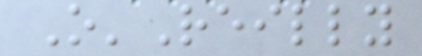O'Reilly
